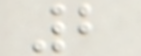2
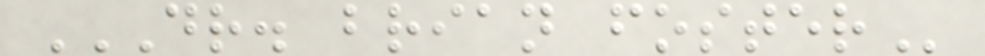DR. BRIAN FOSTER
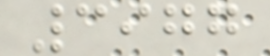3977
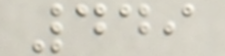449
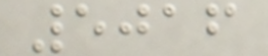5016
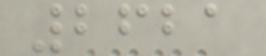2621
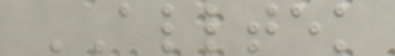ALLTEK
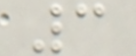3
